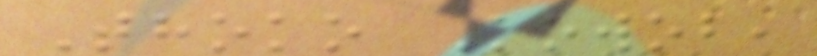Thoko Kowob,
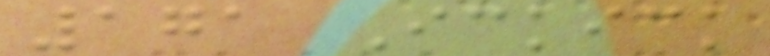171 Ickick
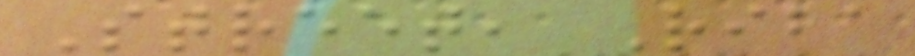Street, Riba
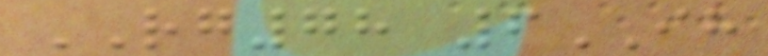RG78 6IH
